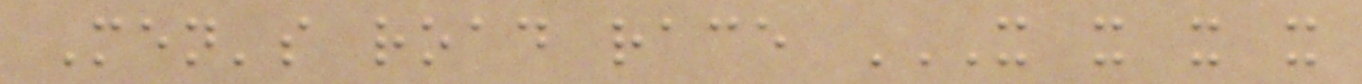Men's road race X X X X
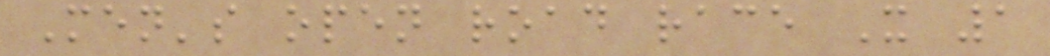Men's open road race X 1
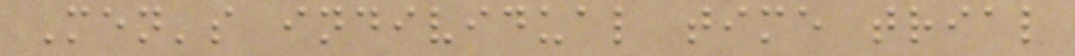Men's individual time trial
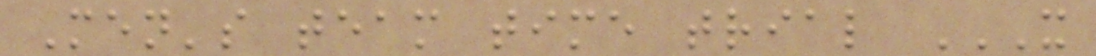Men's team time trial X
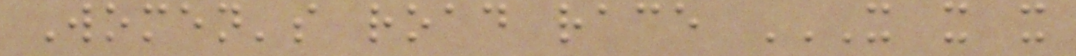Women's road race X X X
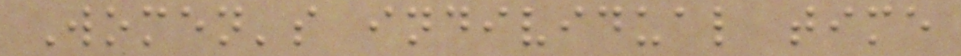Women's individual time
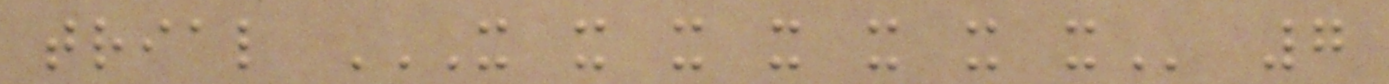trial X X X X X X X 7
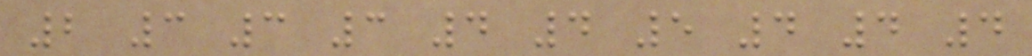2 3 3 3 4 4 5 4 4 4
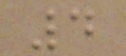4
